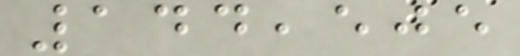144,505
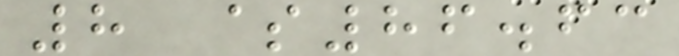8 $86.63
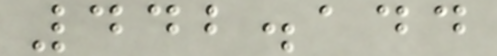442.144
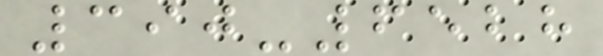390-6528
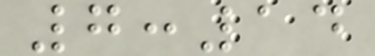7:14
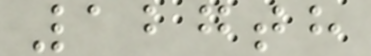127th
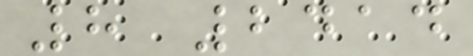8 2414
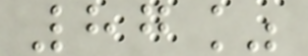87%
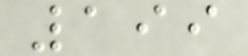199
